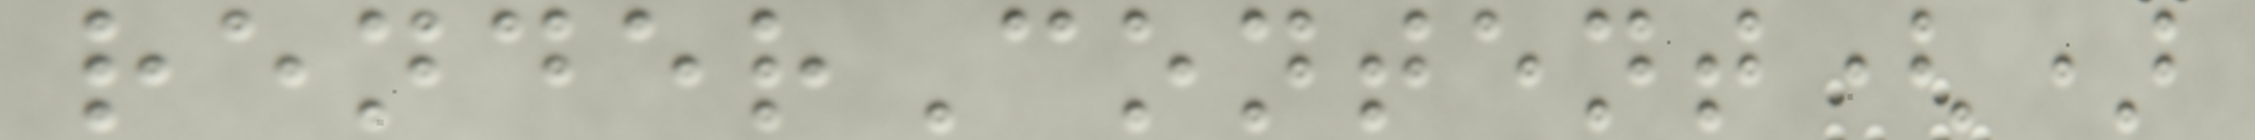renderContent()
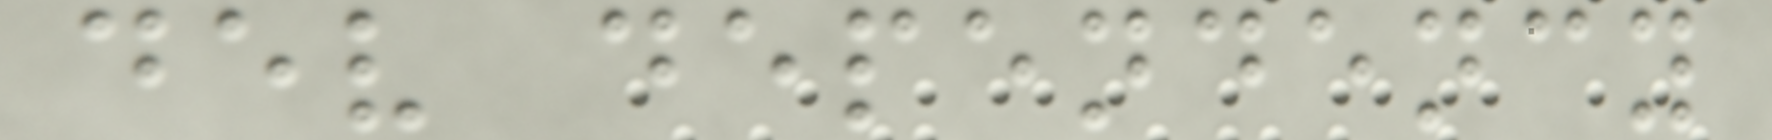dev dependency
